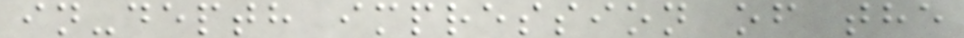in-depth impression of the
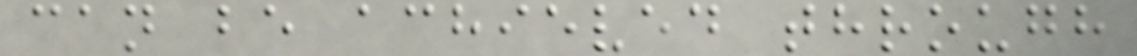can be achieved through
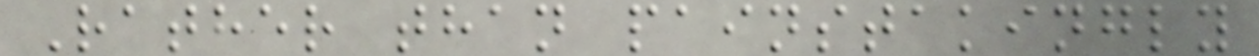Rather than painstakingly
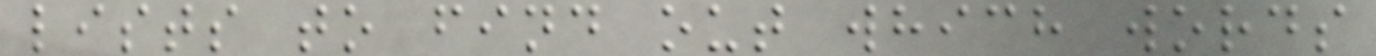lists to find out which words
